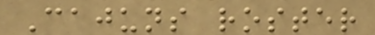Cajuns roster
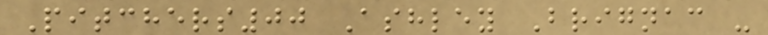Pitchers00 Ashley Brignac -
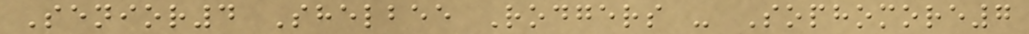Senior4 Shelbee Rodgers - Sophomore7
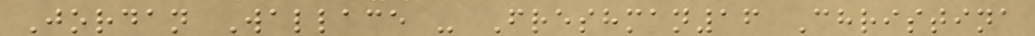Jordan Wallace - Freshman16 Christina
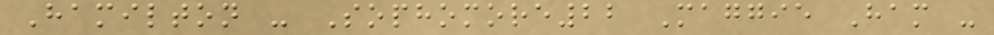Hamilton - Sophomore22 Maggie Ham -
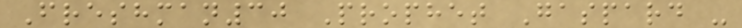Freshman30 Prophet Gaspard -
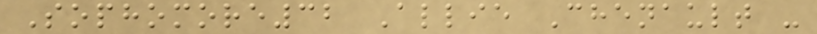Sophomore32 Allie Chenault -
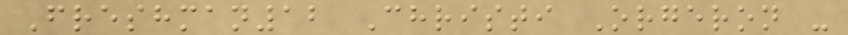Freshman12 Christi Orgeron -
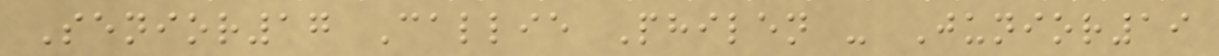Senior17 Callie Philen - Junior19
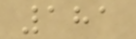181
